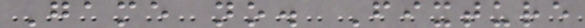Game no. Fixture
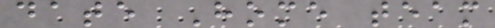date Home team
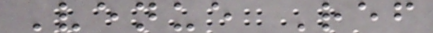Venue Ref
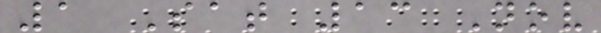1 Sat 13 Nov
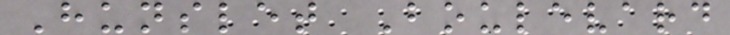Hunslet Boulevard
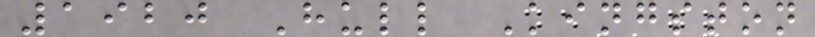1920 Hull Kingston
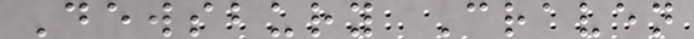Dewsbury Craven
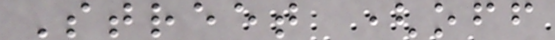Street (off
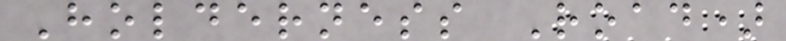Holderness Road)
